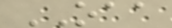OAA
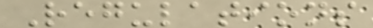Regulations
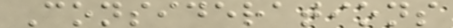Considerations
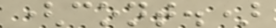(cont.)
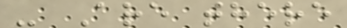- Are there
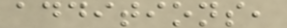additions,
